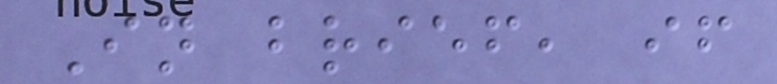In brief, if
